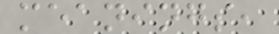meanings,
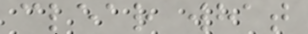clear what
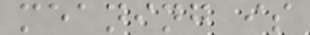meaning is
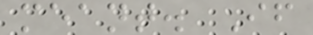meant. If
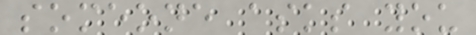someone asks you
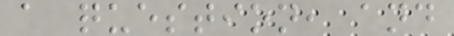a question, and
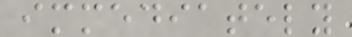immediately
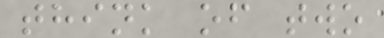think of two
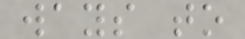ways to
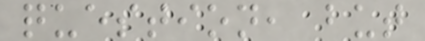question, but
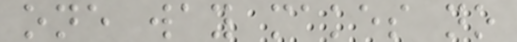one way makes no
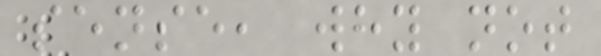sense, why not
